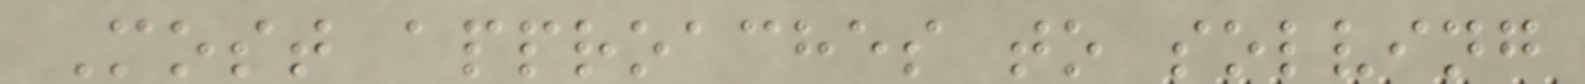Most approaches to solving
